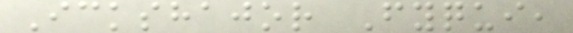Ickshajor Fyqui,
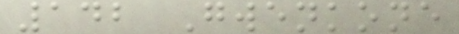142 Gwenkone
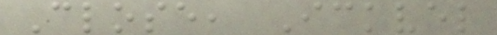Close, Ickvel
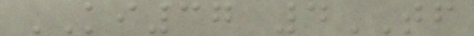KI37 4TF
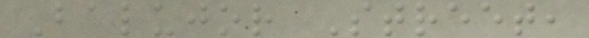Balujor Street,
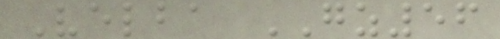Velba GZ56
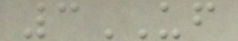3UF
